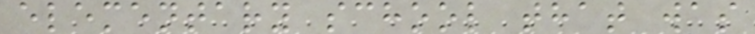elementary school that was
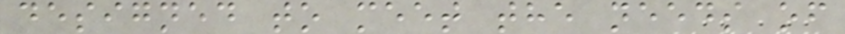designed to meet the needs of
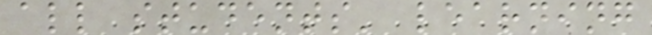all students' learning
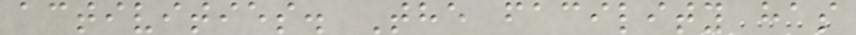activities. The facility has
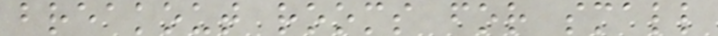breakout rooms for small
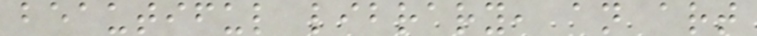beautiful library, an art
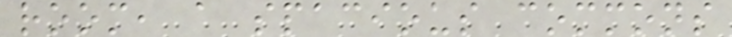room, a spacious commons
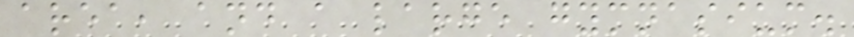area, and a large gymnasium.
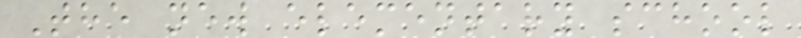The new elementary school
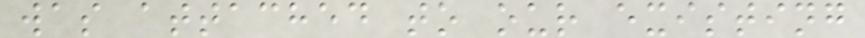was attached to our existing
